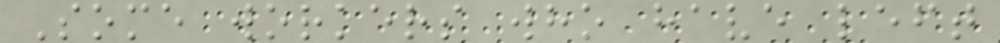Some workers who have left
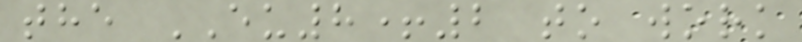the EU8+2 to work
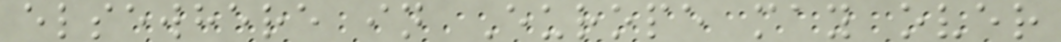elsewhere in Europe may over
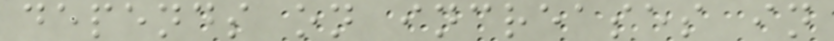depends on increases in
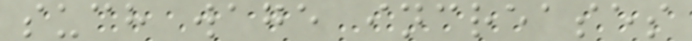such wage increases
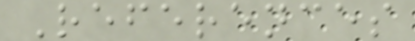References
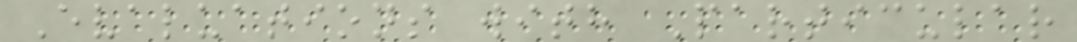Evaluations with Particular
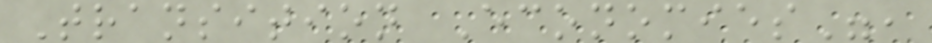Transition Economies",
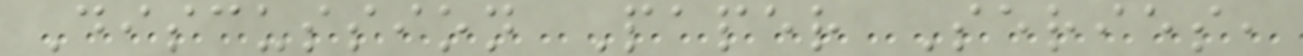Discussion Paper Series,
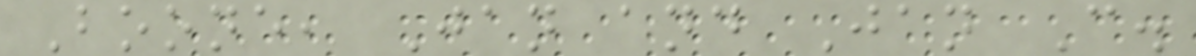Boone, Jan and Jan C.
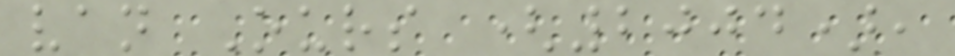van Ours (2004),
